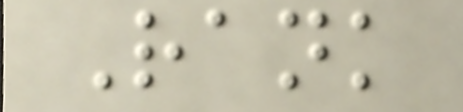Rank
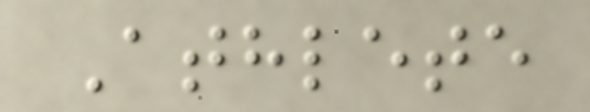Athlete
